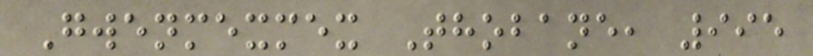Gwenmexmex Thobane, 995
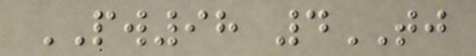PW98 4TJ
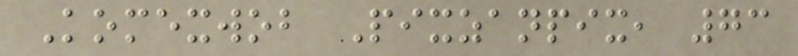Komexwob Pixzanpix, 73
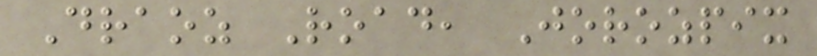Draoz Road, Jorozpix
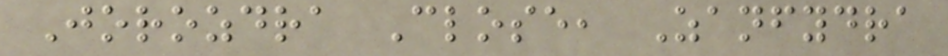Jorozdra Close, Zanfydra
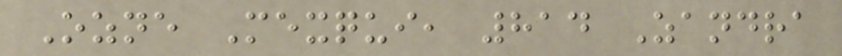Ozne Mexqui, 814 Zandra
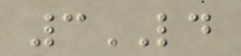3LD
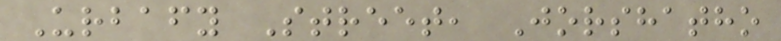Urbafy Street, Jorshatho
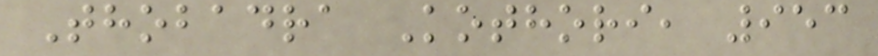Thobadra Kothori, 953
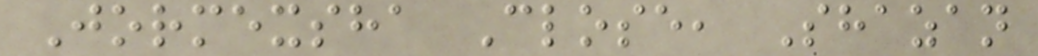Jormexsha Close, Shazan
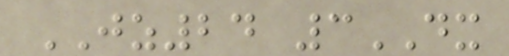JZ24 3DX
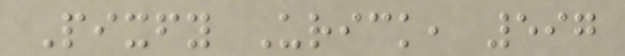Pixfy Urick, 597
